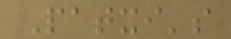Patxi's
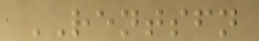RENTSFN
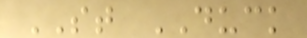ST DUCK
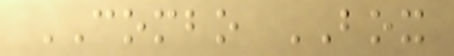COMBO BOX
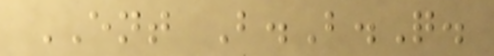ENT B.B.Q.
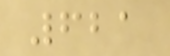621
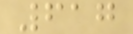617
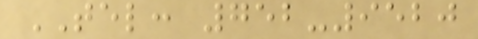TEL: 752-9520
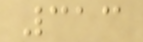313
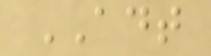ADT
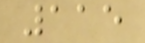115
